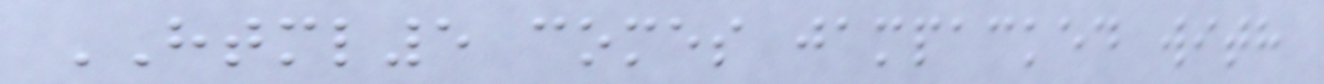HTML5 comes jampacked with
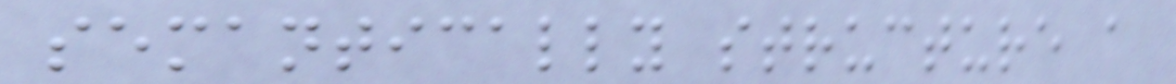semantically structure a
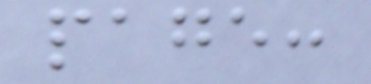page:
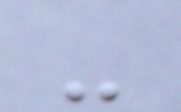-
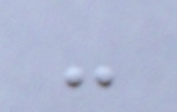-
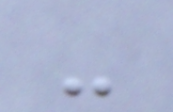-
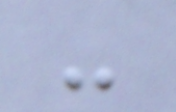-
